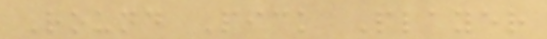Round Pick Player
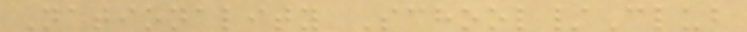Nationality School/Club
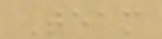Team
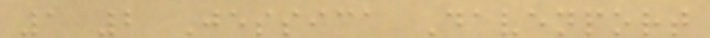1 2 Jessica Davenport
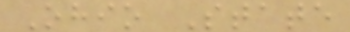Ohio State
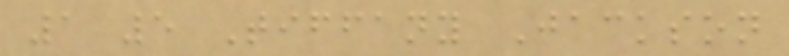1 5 Tiffany Jackson
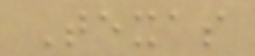Texas
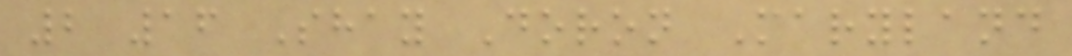2 16 Shay Doron Maryland
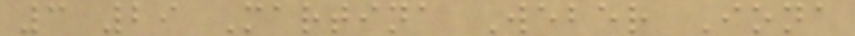3 29 Martina Weber Iona
